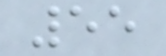55
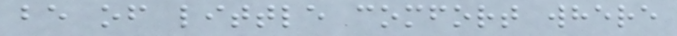be of little comfort where
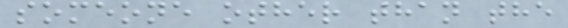someone other than the
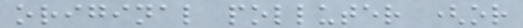original polluter (or
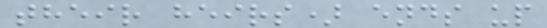their heirs) ends up
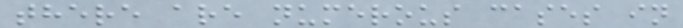there are numerous cases in
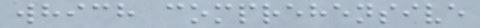which comprehensive
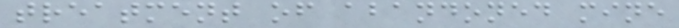treatment of abandoned mine
